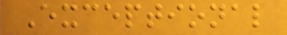Exceptional
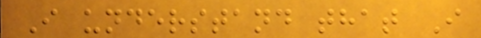I understand that I
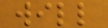will
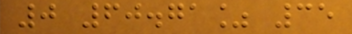0 60.71% 35
